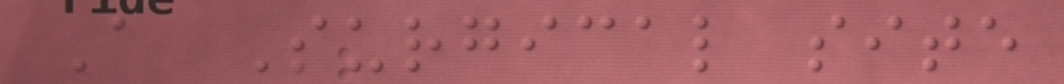A Surgical site
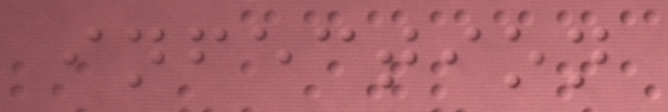infection
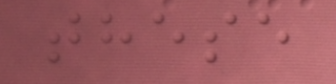these
